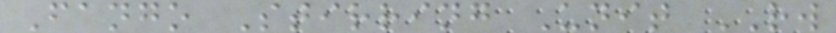Fango Stirring Unit RW
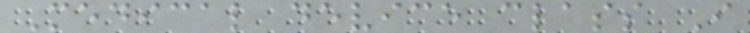Medical device class I
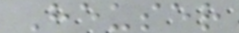Heuser
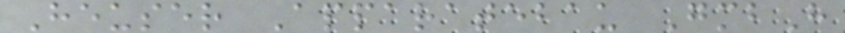Heuser Apparatebau GmbH
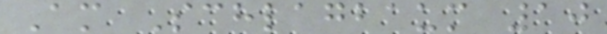Am Schlagbaum 10
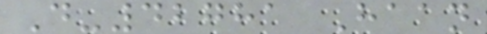D-42781 Haan
